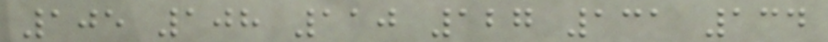105 108 110 127 131 134
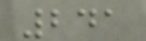241
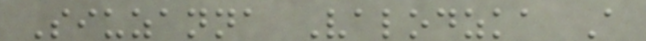Siuzanna Valodzka A
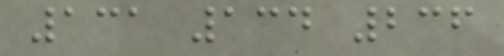131 134 236
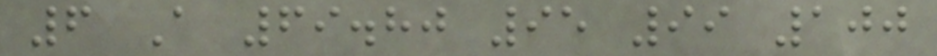6 A 69.80 95 99 100
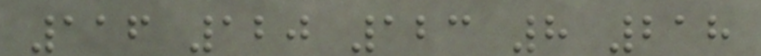116 120 123 8 218
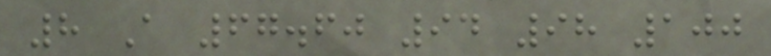8 A 67.60 94 98 100
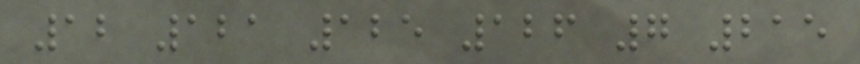12 121 125 126 7 215
